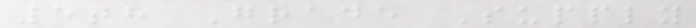5th Grade Supply
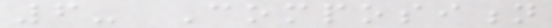6- Composition
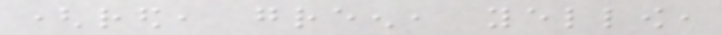(red, green, yellow,
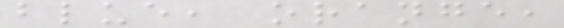blue, orange,
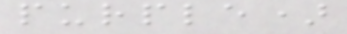purple)
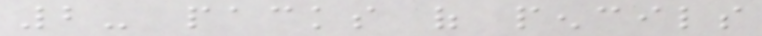2- packs of pencils
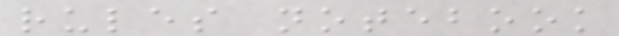rules notebook
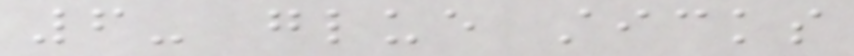6- glue sticks
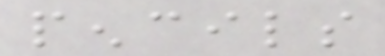pencils
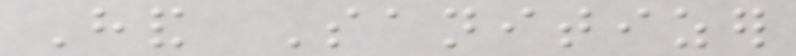Hand Sanitizer
